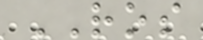ROS
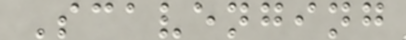Scavenging
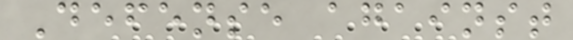Defense against
